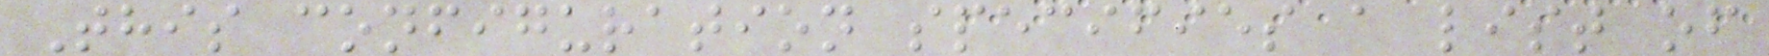This configuration specifies a list of
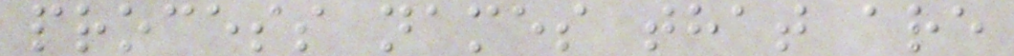process names that are
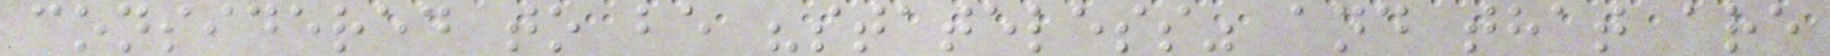considered to be "stateless" and that are
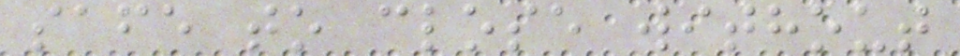safe to close without
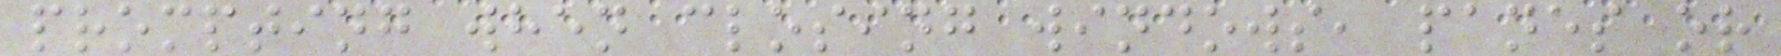prompting when closing windows, panes or
